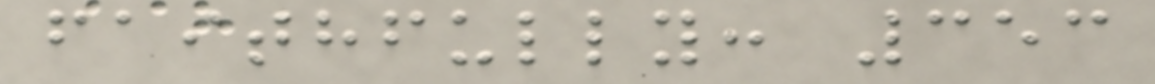faithfully: 353
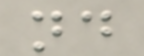nd
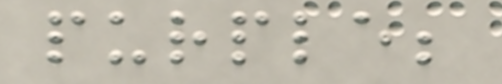purple;
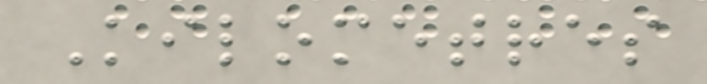Kilometres
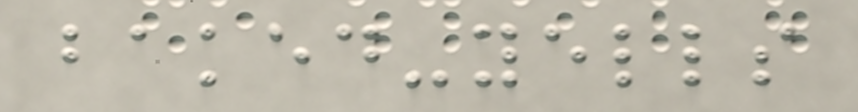baked-yells
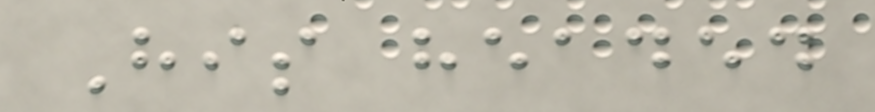His headed
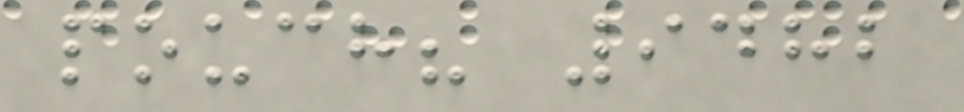pouch? 9482
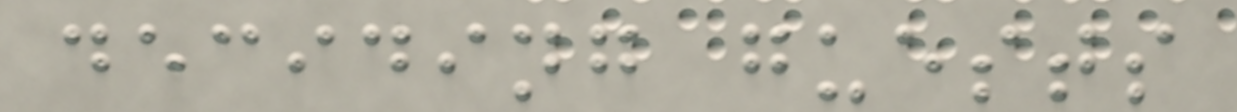deciding guests
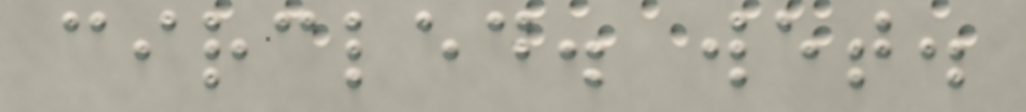circled. wet.
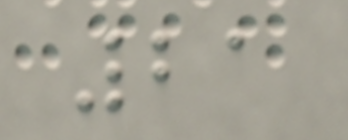21
